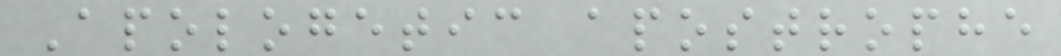Apologetic apostrophe
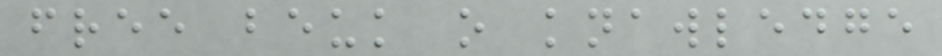free beuk o knawledge
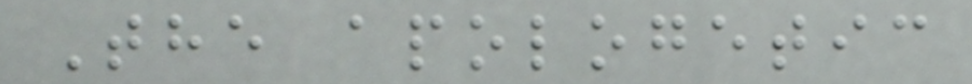The apologetic
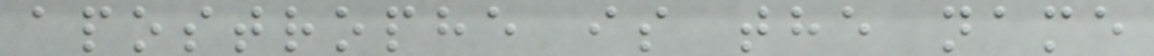apostrophe is the name
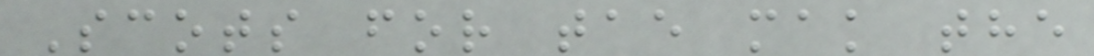Scots for tae mak the
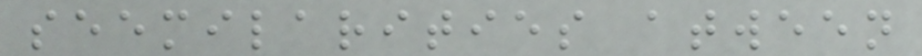seemilarities atween
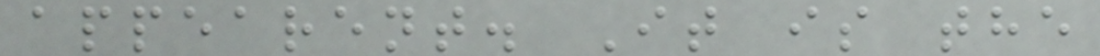appearent. It is the
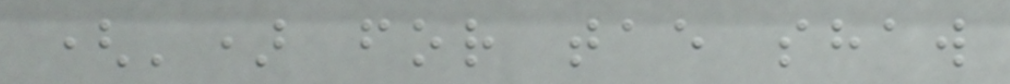(') for tae shaw
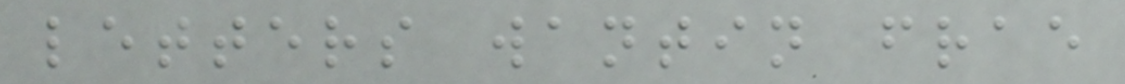letters wantin frae
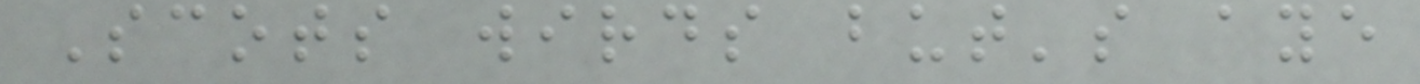Scots wirds but's aye
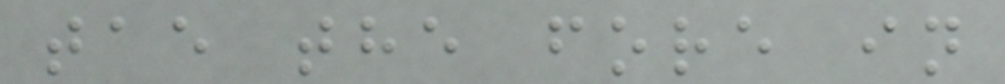tae the fore in
